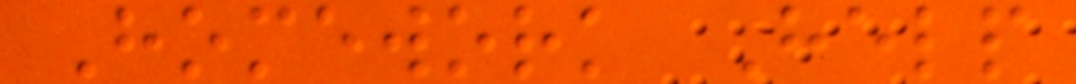Homework Help
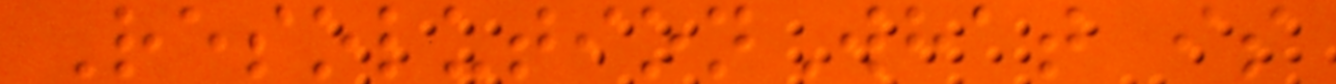ResolutionWhat is
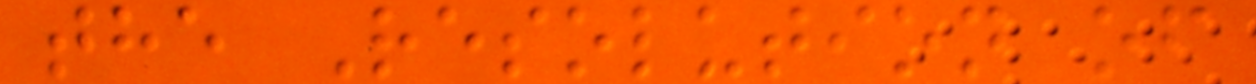the Resolution of
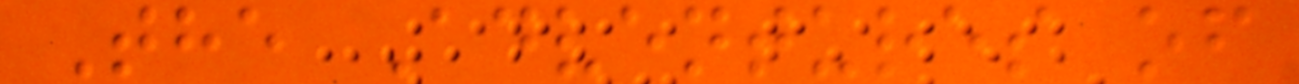The Adventures of
